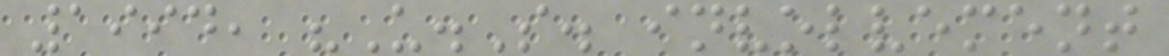1994, "U.S. involvement
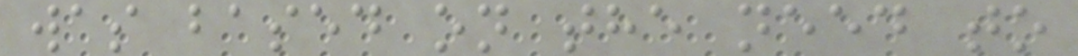was based on the need to
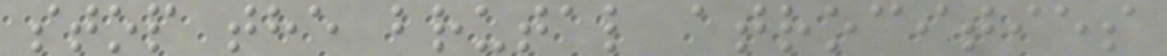stop the brutal atrocities
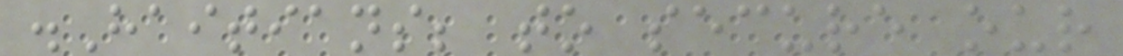.Haitians; to secure our
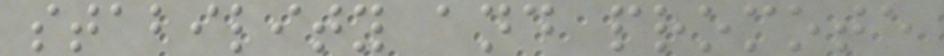stability and promote
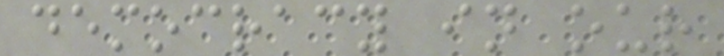democracy in our
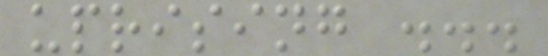uprising ...
